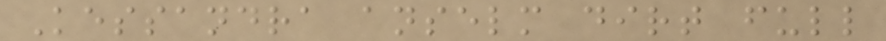Kessandra anselm dirt full
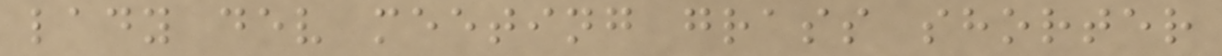lady dev meeting grass shorter
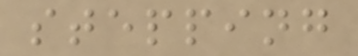stepping
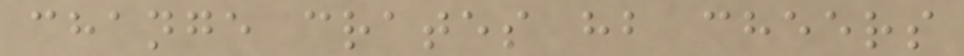change crates hb cheers
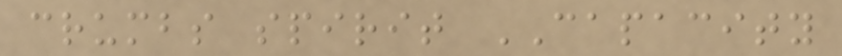crumbs spirit CAPACITY
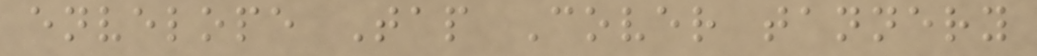envelope Tap Cover tannery
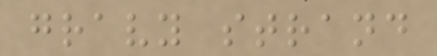gravy strand
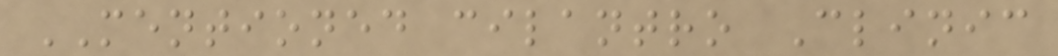MENTIONED cilantro Clinic
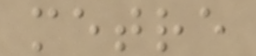metre
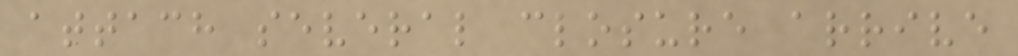attach several closure arrive
